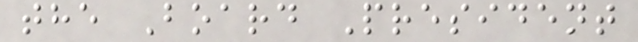the Board President
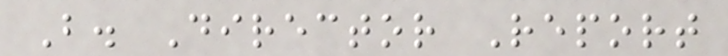B. Director Report
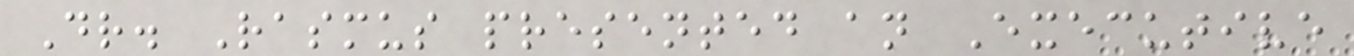Dr. Rasmus presented an Executive
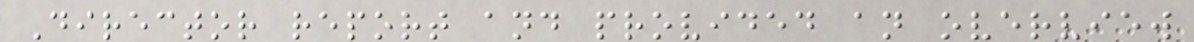Director report and provided an overview
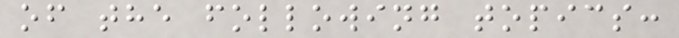of the following topics:
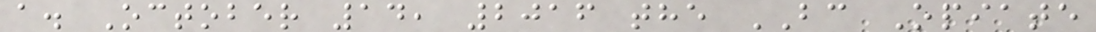a. October 14, 2016 the BC Opiate
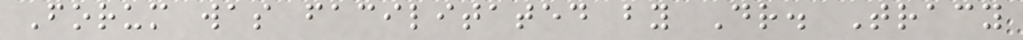Forum was facilitated by Dr. Tracy
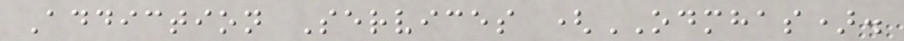Addiction Services (ODMHAS).
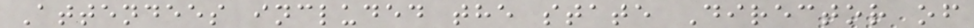Attendees included the state Director of
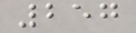257
